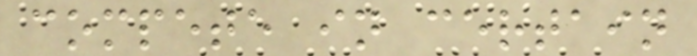compete in certain
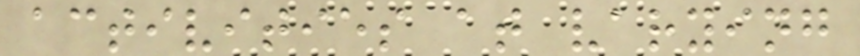activities at varying
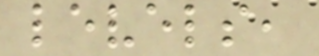levels,
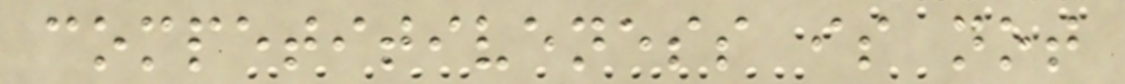competitiveness is not
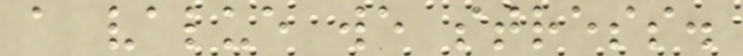a value we stress.
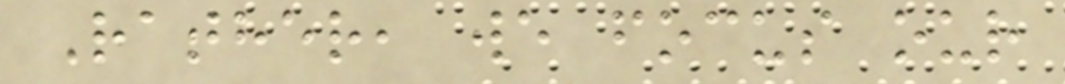Rather, we focus our
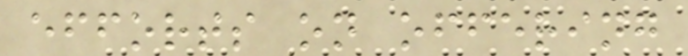efforts on offering
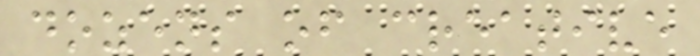dozens of creative
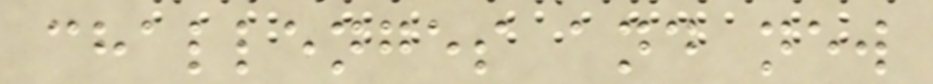challenges and new
